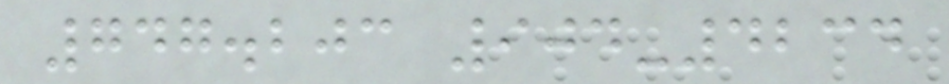747.203 904-4234
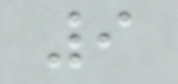9
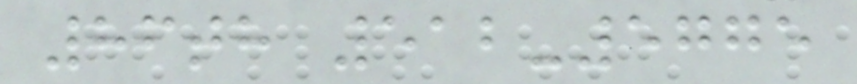86th 512-5775
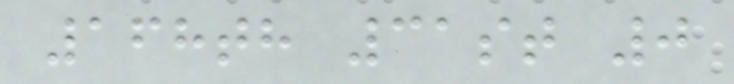168th 31st 0
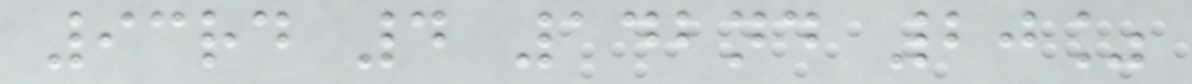93rd 4 142nd 20%
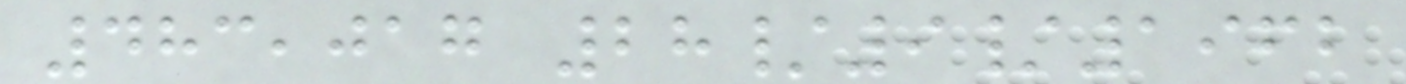483,017 28/9/1962
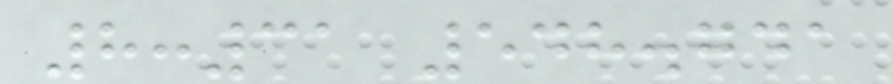8:31 548.741
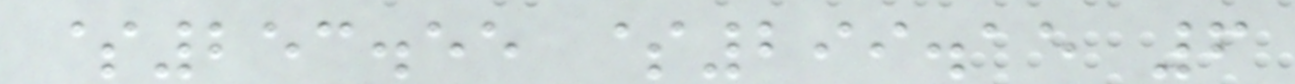$253.55 $299.15 6
